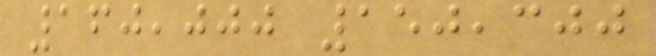160,000 150,300
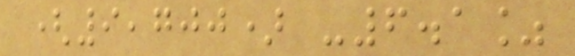(9,700) -6.1%
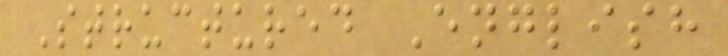Structured English
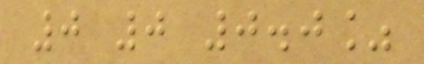0 0 0.0%
